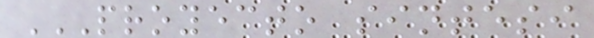PROYECTO SINTESI
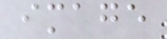image
